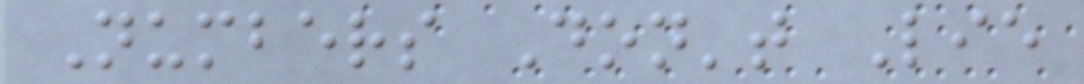Numbers Don't Lie
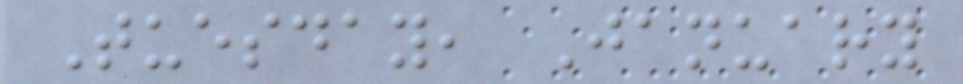Tuesday, January
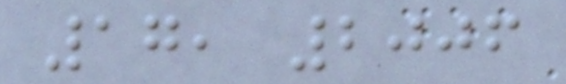17, 2006
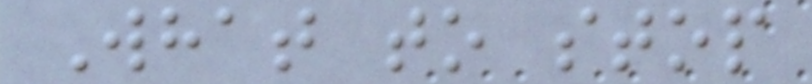What to stop
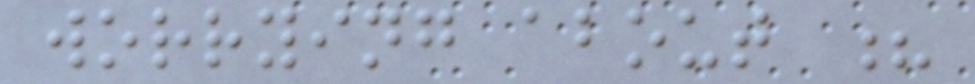worrying about ?
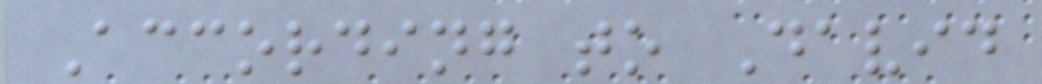According to David
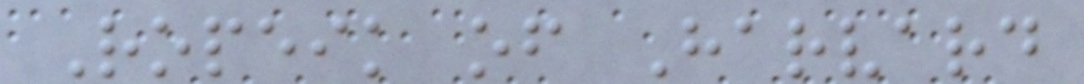Ropeik of Harvard
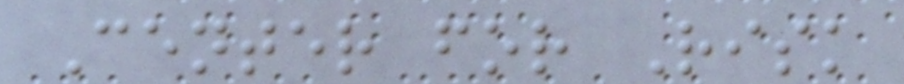Center for Risk
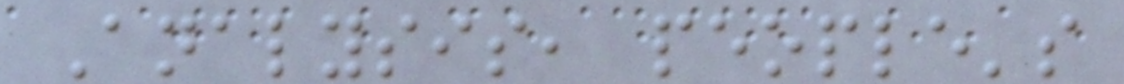Analysis, people's
